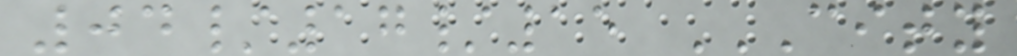04/17/15 CITY
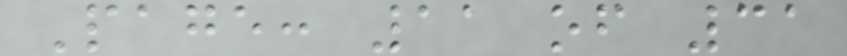Page: 11 of 31
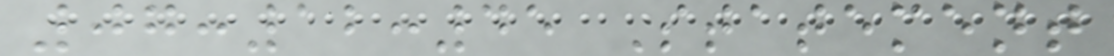07:12:45 Statement
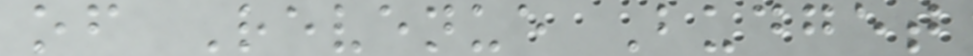of Revenue Budget
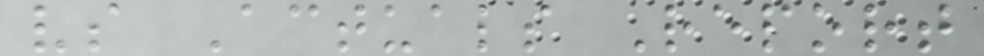vs Actuals Report
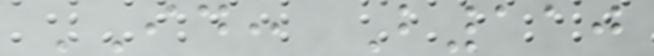ID: B110
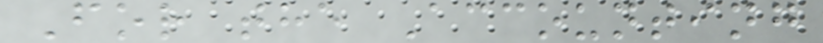For the Accounting
